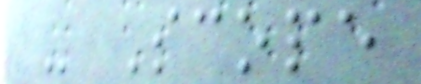- Scope
